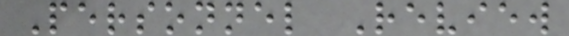Personnel Review
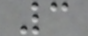3
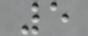5
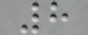8
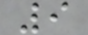9
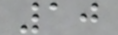10
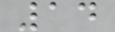14
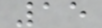15
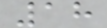18
